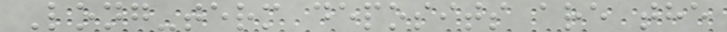Long-term deposits are the
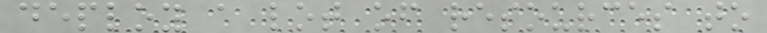deploy a lot of resources to
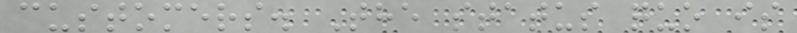customers. The status quo is
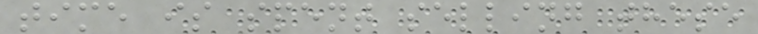time is spent selling these
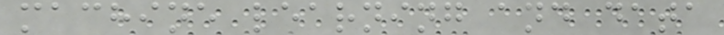machine learning and data
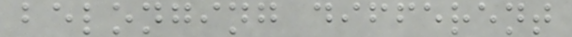belonging different
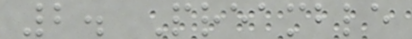2. Preamble
